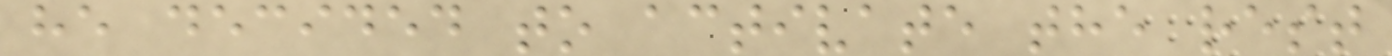he decided to activate the rest
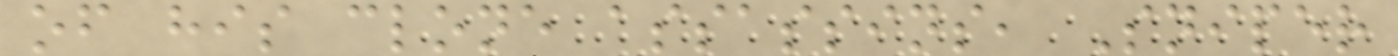of his clone assassins, Sniper
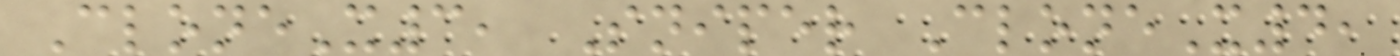CloneX3, Sniper CloneX4,
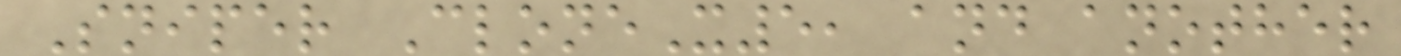Sniper CloneX5, and another
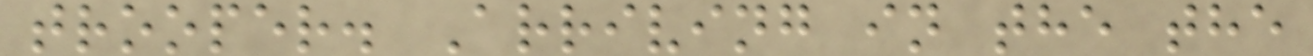trooper. Arriving in the the
